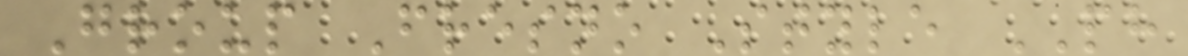Group Fresno Style PH
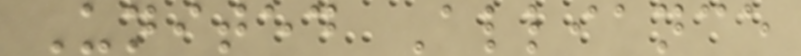United Alliance
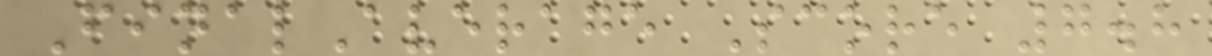FinalAverage Score 7.8
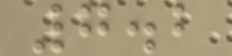7.2
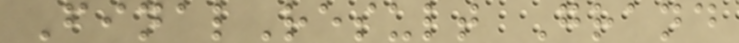FinalResult Grand
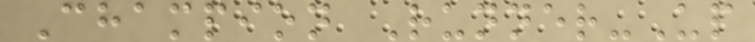Champion Runner-Up
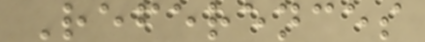References
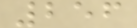256
